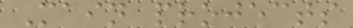Main projects
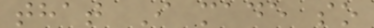that I made so
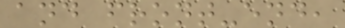and front-end,
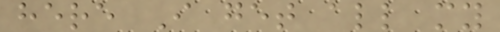here I get all my
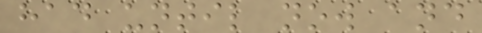had until now and
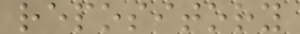repository
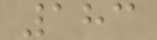183
